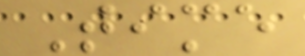Time
